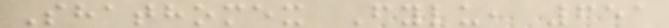Shathomex Fylu, 651
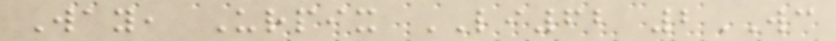Way, Urpix LI62 2WC
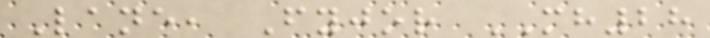Lane, Fyjor MH28
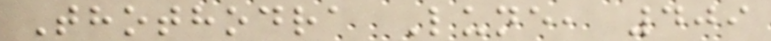Thothodra Lune, 409
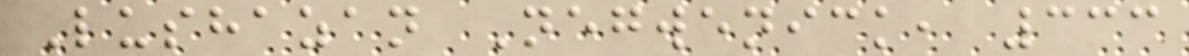Lushazan Negwenick, 333
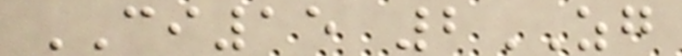CI15 2ZG
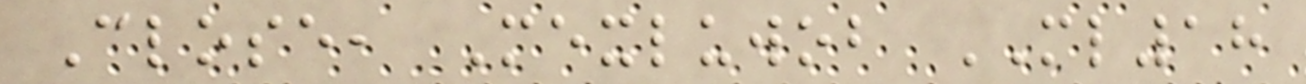Close, Mexluwob ML18
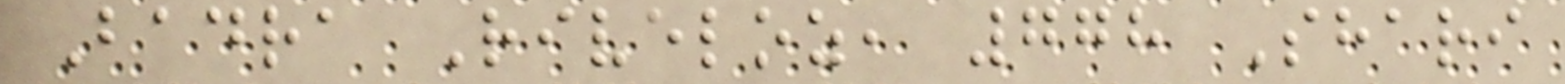Badra Riveloz, 778 Shari
